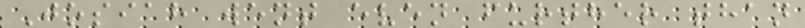Josiah went even further than
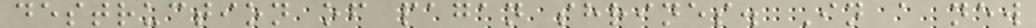destruction of pagan shrines. In a new
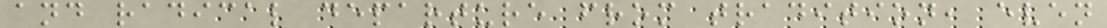and radical departure from tradition, even
